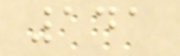141
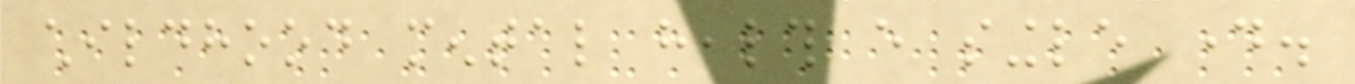childhood mental health every single day.
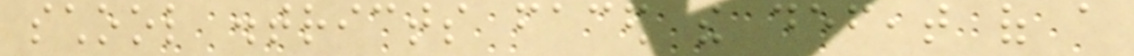school districts faced the defeat of a
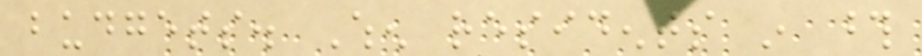budgets. When residents in those
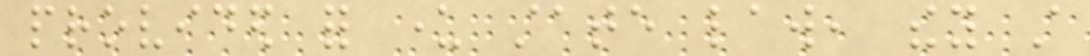provided for under state law, they still
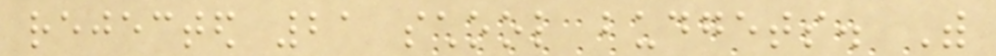rejected 21 school budgets. With
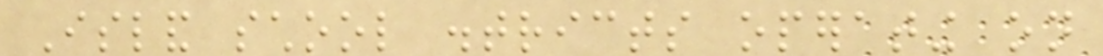Island school districts operating on
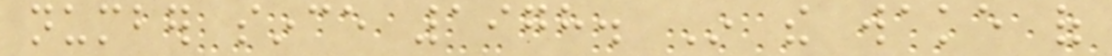number since 1978. In the wake of
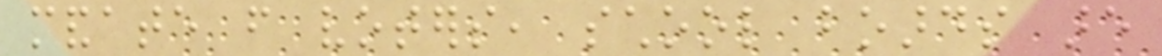mandate from voters, school boards are
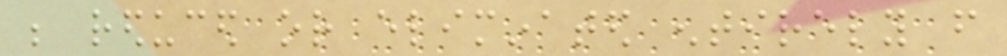be reduced or eliminated entirely from
